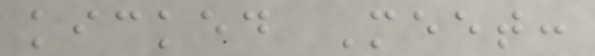kicked Meet:
